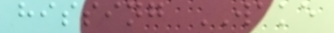hissing WAKE
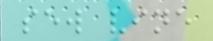sew vine
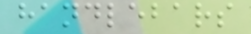handlebars
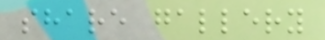share gallery
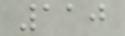110
